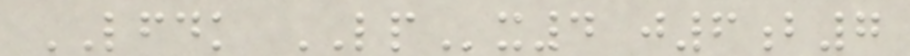LFDK LPx4 j6b7
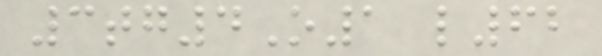3tg4O1 l62
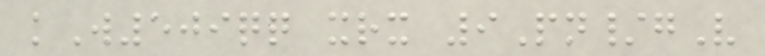kW509qq xrx 9Pn/gV
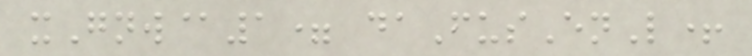xGnw@1= daFusEnL+
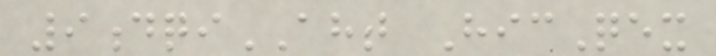9dqiAHT HicQex
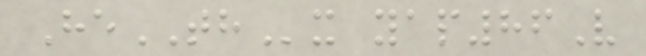HeTHx yap86V
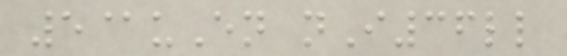5@uEn nI36ll
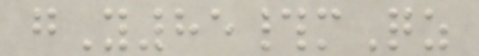gY85#mQz
